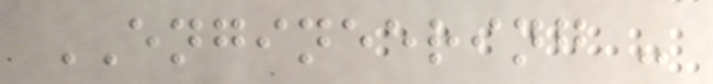ENGINEERING -
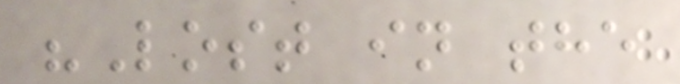"Lost in the
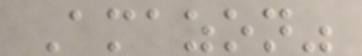Amazon"
